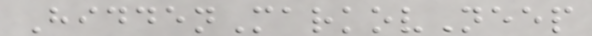HiddenMarkovNeep
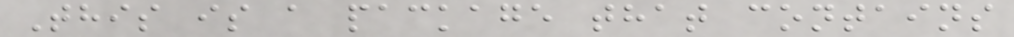This is a package that contains
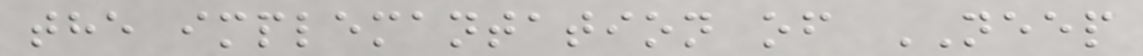the implemantation of NEEP
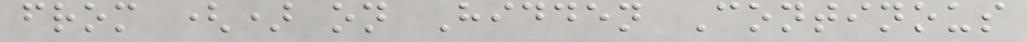from () on Hidden Continous
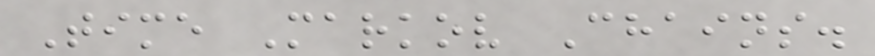Time Markov Chains.
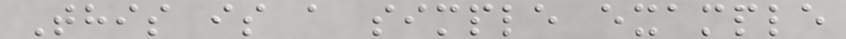This is a simple example
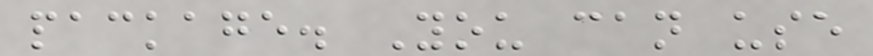package. You can use
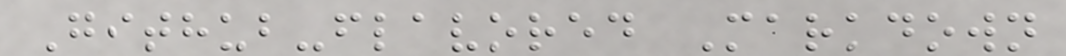Github-flavored Markdown
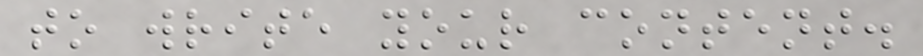to write your content.
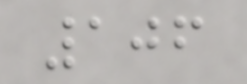106
